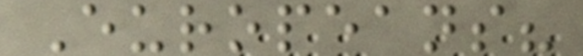Europeans?
